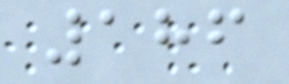186
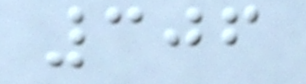306
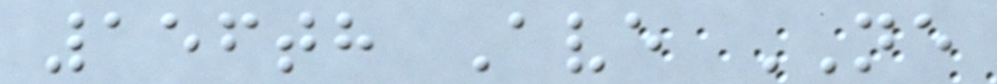156th Ave NE
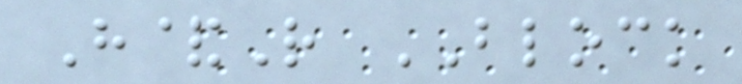H&R BLOCK
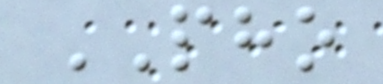PHO
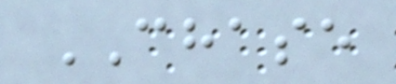CHASE
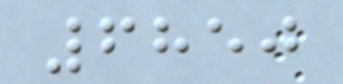6850
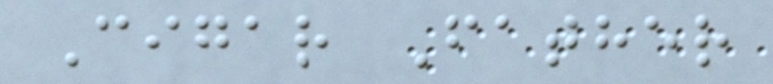Cigar Father
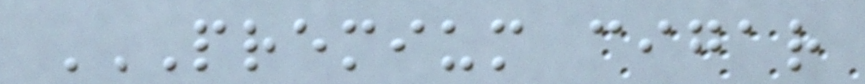PREMIUM CIGAR
